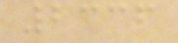2336
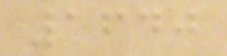1640
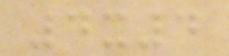4x4
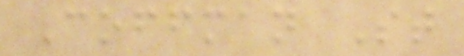Coffman St
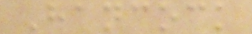Hancock
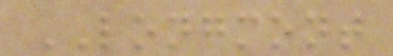LONGMONT
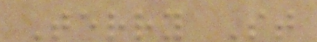Terry St
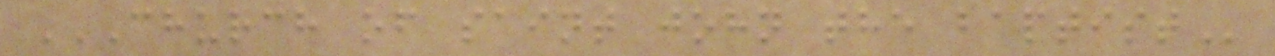CHURCH OF SAINT JOHN THE BAPTIST
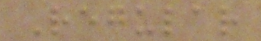Regular
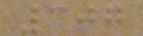307
